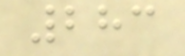283
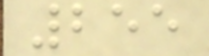255
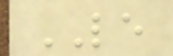LE
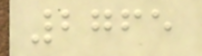2765
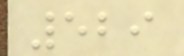529
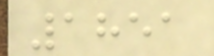1851
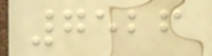7526
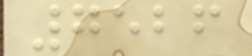7526
